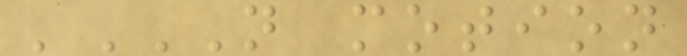'N MOTION
